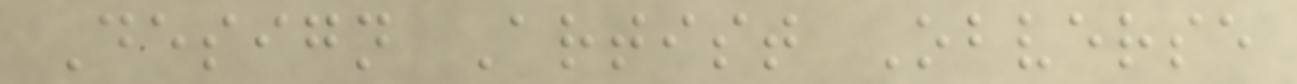Design Artist Obverse
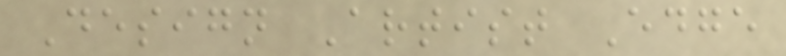Design Artist Edge
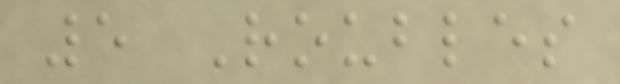5 Roubles
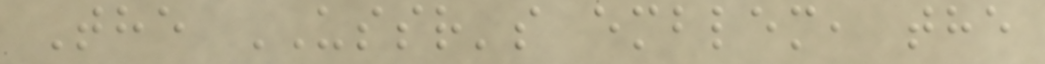The USSR's emblem, the
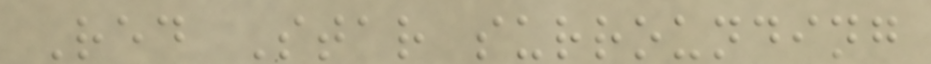Red Star surrounding
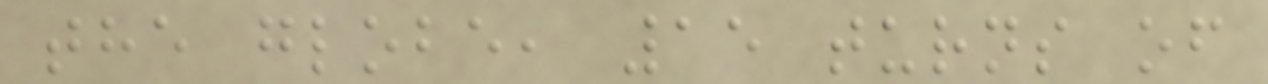the globe, 15 turns of
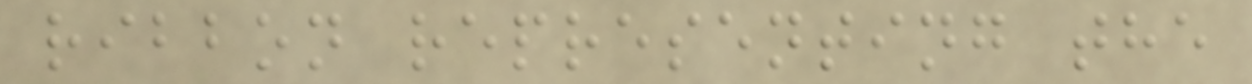ribbon representing the
